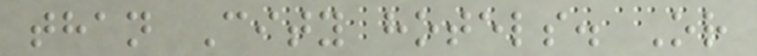than City hotels. Or
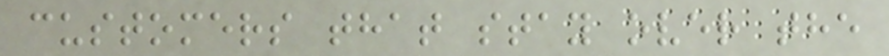customers that stay over the
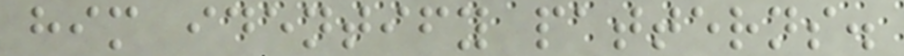him identify patterns.
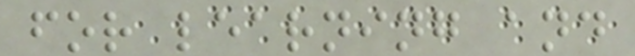for learning and
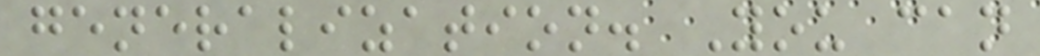generalization. You can
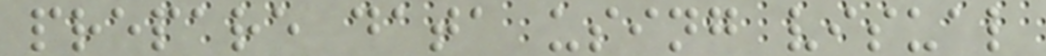prepare data using visual
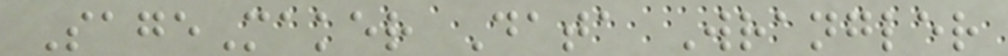SageMaker Data Wrangler
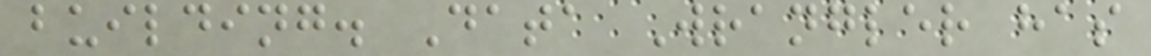building. Data Wrangler has
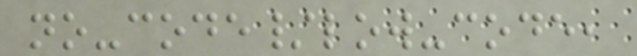no-code/low-code,
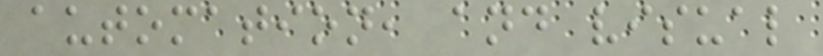automation, and visual
